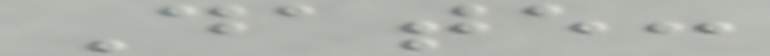Date:
